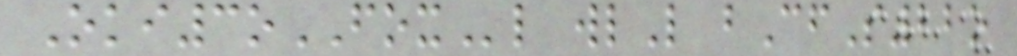Oki3oFOXl wlL bCfS22o
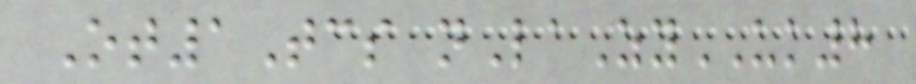Ot1Tcs nLaZyUK8
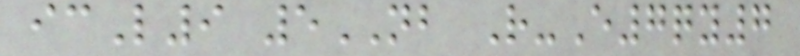icL9 5NB R-E7qy7
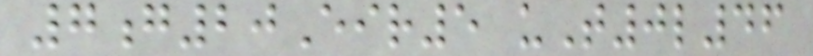7g20Eir5 uT0l46
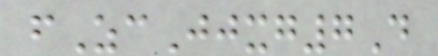fZcJjxg7D
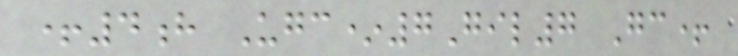+4h Ugc*7Gil7 Gc+
